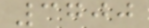3700
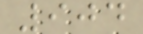904
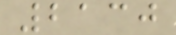2130
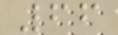66
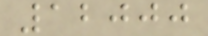12000
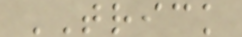TRICK
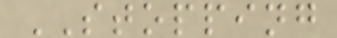STOPPING
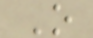O
